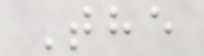The
